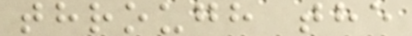through the
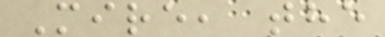Mire, the
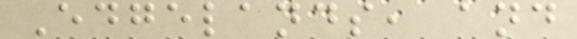Edgelands, and
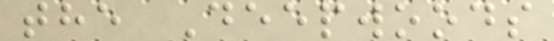the Deepwoods
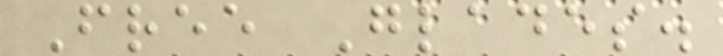Free Glades.
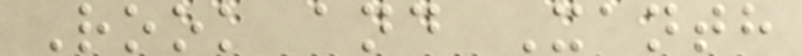Rook and Xanth
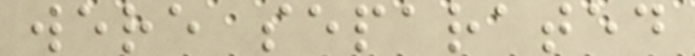were separated
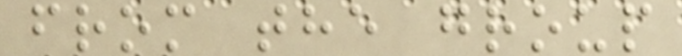from the group
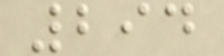294
